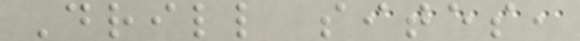Drill sites,
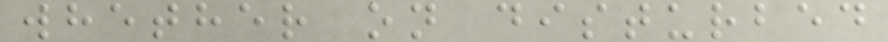whether on disturbed
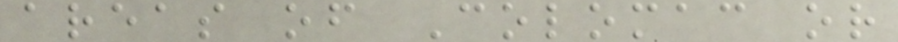areas of Colomac or
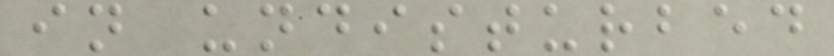in undisturbed
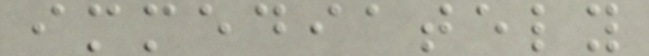immediately
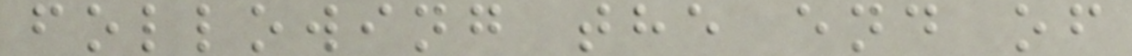following the end of
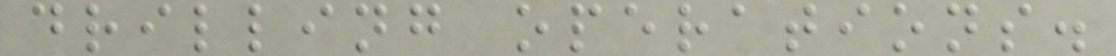drilling operations.
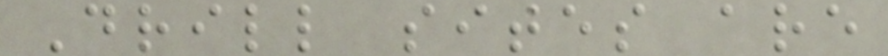Drill sites are
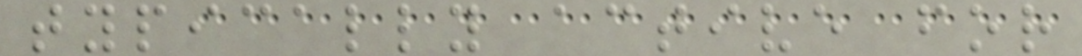typically active for
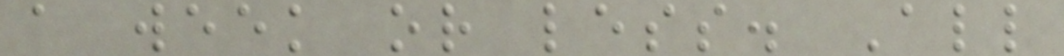a week or less. All
